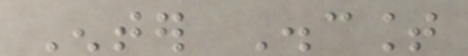Enter Discount
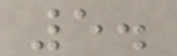5.
